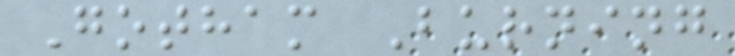Gotham Burning
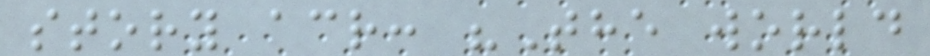story acr: "The world
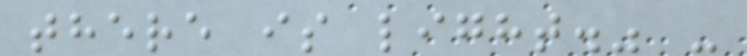there is light." -
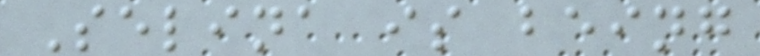Selina is being
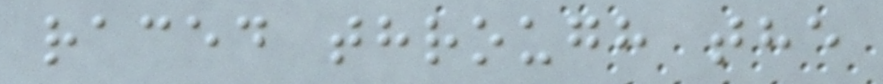raced through the
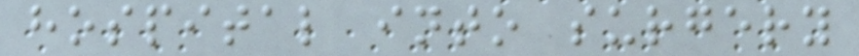hospital into surgery
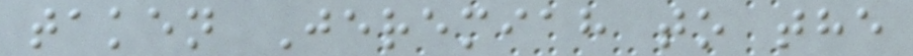taken Jeremiah to the
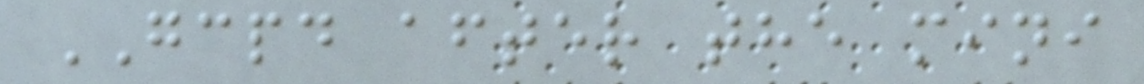GCPD after the mini
